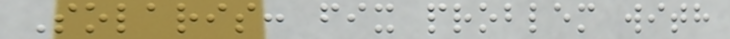Solaris: fix problem with
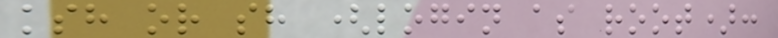ksh or sh (login as root):
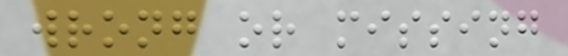wrong or missing
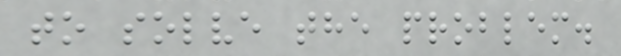to solve the problem.
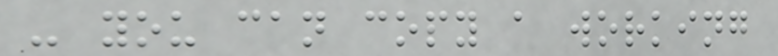- you can copy a working
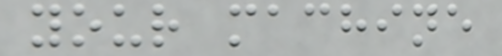your machine
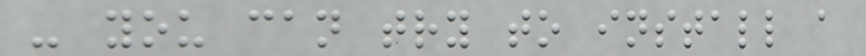- you can try to install a
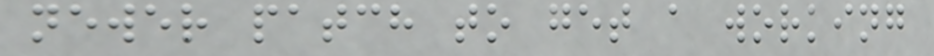newer patch to get a working
